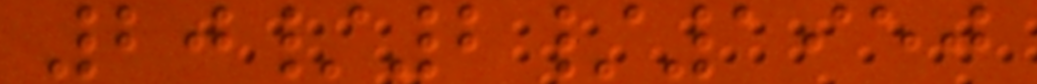20/2/1950
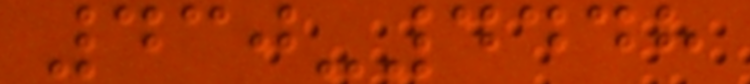430-4448
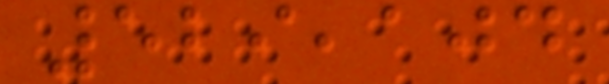529,104
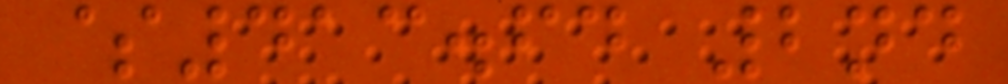$413.64 2nd
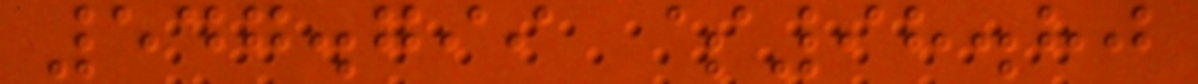547.799 $98.80
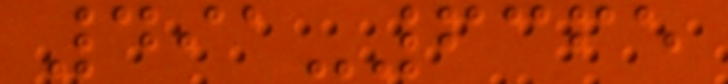491-6365
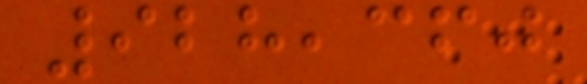928,360
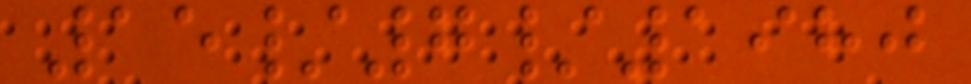15/7/1980
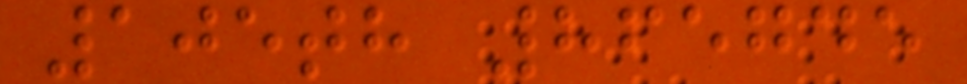105th 865745
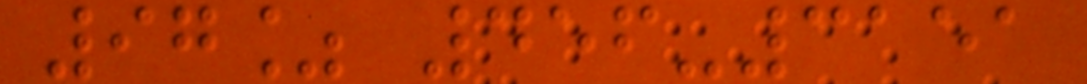97% 456-3151
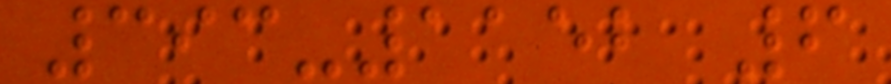393-1152 6
